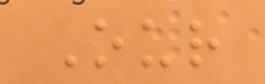Our
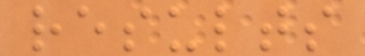results
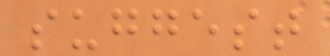suggest
